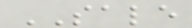SALE
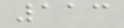113
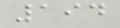194
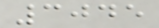3045
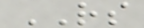RS
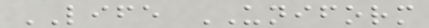LIFE UNIFORM
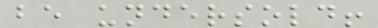be undersold!
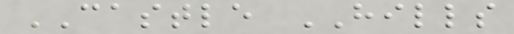CASTLE HILLS
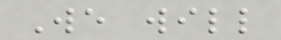We will
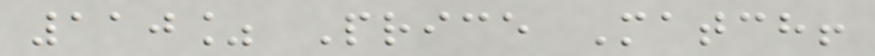110% Price Match!
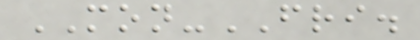MON-FRI.
